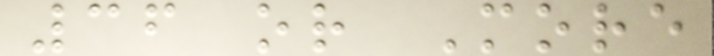36 or More
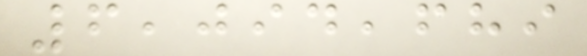6,094,689
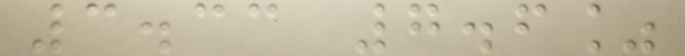3.33 7.6%
